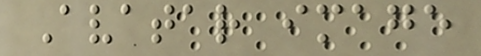Avatar image
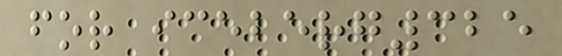for iceberg325
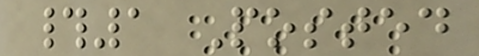#1 Posted
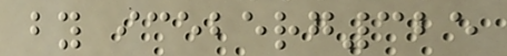by iceberg325
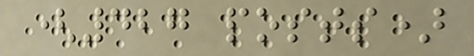(427 posts)
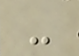-
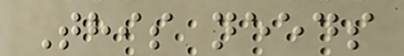This needs
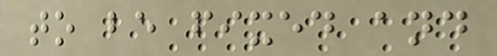to be fixed and
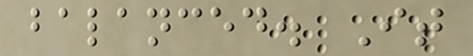balanced. It
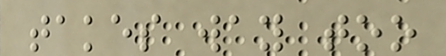takes way too
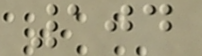104
